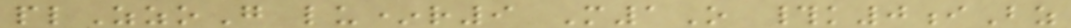plZzoG lu*r9 M1O #k0iBz
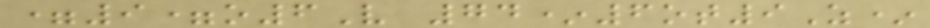=9=o6V 74*6ot9Z*
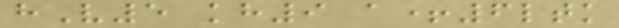hV5 kh9 a+6ltk
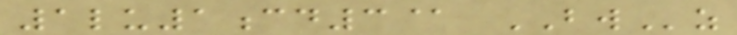1lu1cd3@ BWz
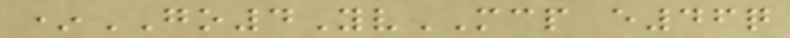*GO4YvMCP e46q
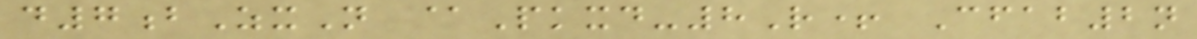d7bZxN @Pkxd-8R+ Cfab2n
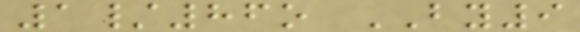1/86o BY9
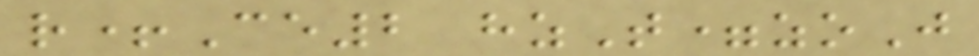r+Ce2 hzT=zoJ
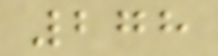278
